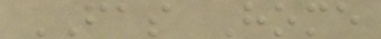FAS Home
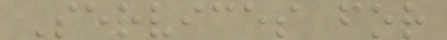Services for
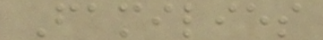Families
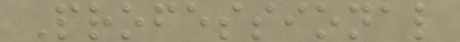Professional
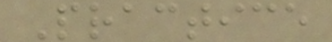Practice
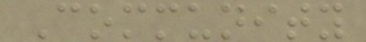Community
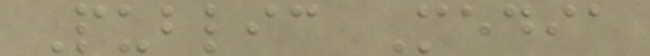Public Media
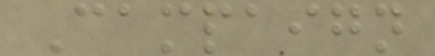Campaign
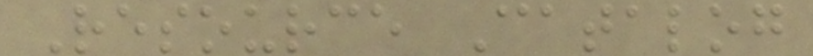Resource Catalog
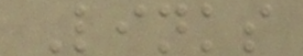Links
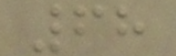68
